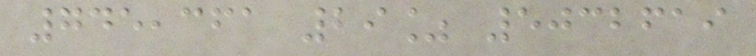745,361 29% 5032619
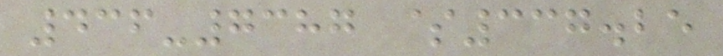436-7387 $337.25
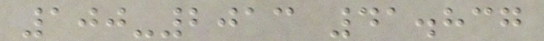100-2013 41.837
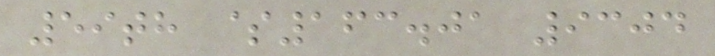59th $163.01 9304
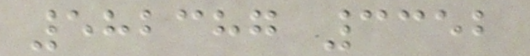582387 3352
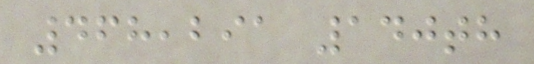468,291 140th
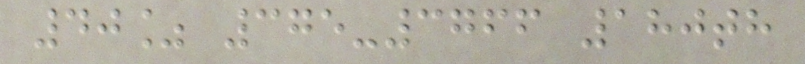40% 375-3766 180th
